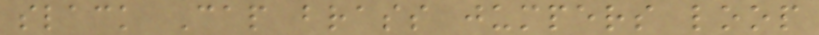slack Cap brass jumpers loop
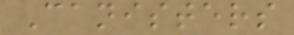Canisters
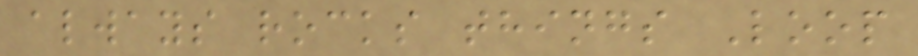always rocks things Loop
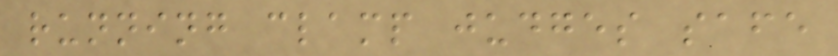running clamp judges safe
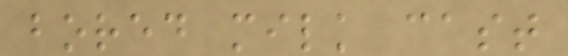bored milk cast
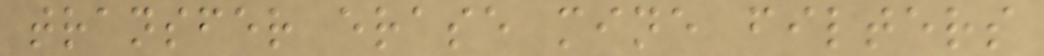transfer erase mine filters
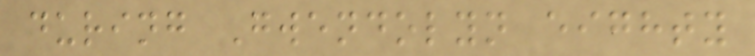during Gwendolyn eighty
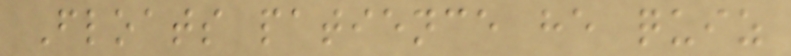Floats patience he quiz
